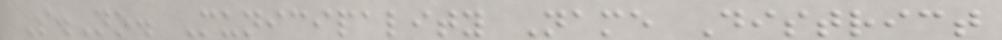S.No. Municipality Name District
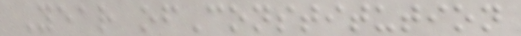Year ofConstitution
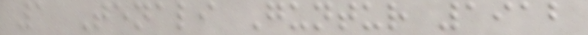1 Tenali Guntur 1912
